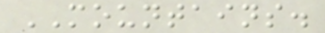MOUNTAINS.
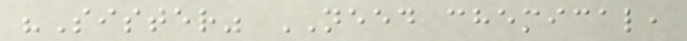"Sister" NEED chemical,
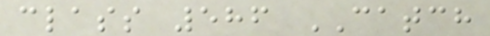class 586 CATCH
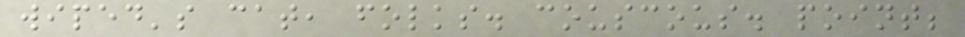wiped's cat, folks. couscous. point;
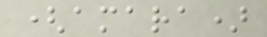(amara)
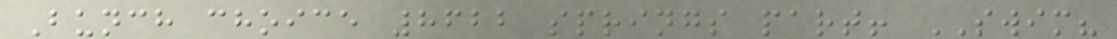Bunch choice 8622 springs part! SWIM?
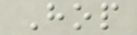Hop
